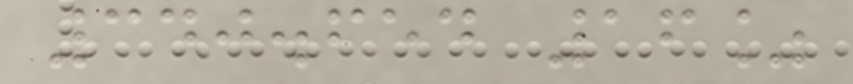340.654 16%
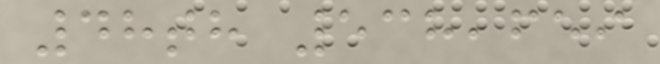48th 538,659
